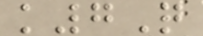k7Q
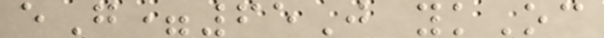eG=65J ykOc
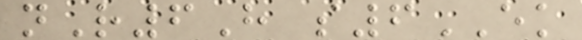nR6H s6EK
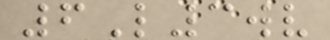6L3wv
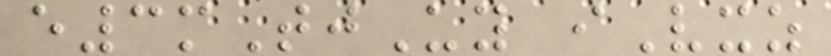e3mTjUy iVxz
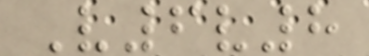V6v8
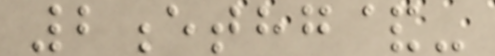2ethg&-
